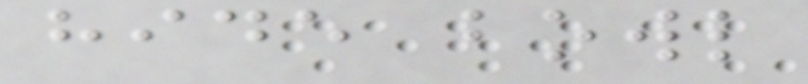hide bowl
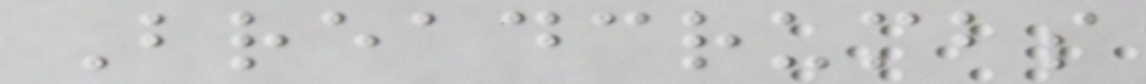Breadcrumbs
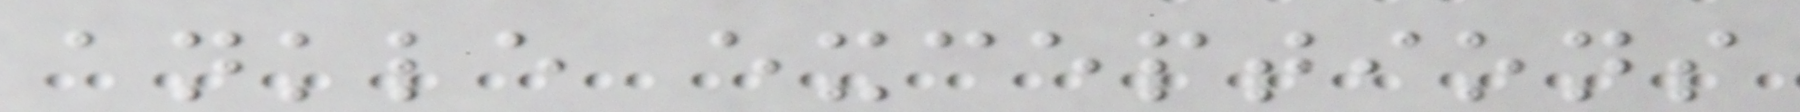ankle exceptions
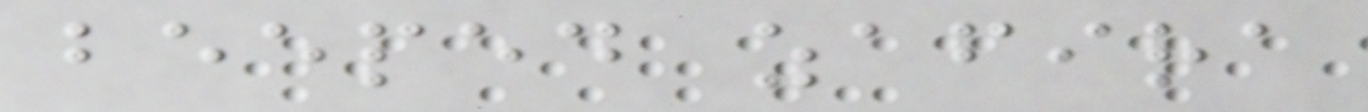beeped zafira
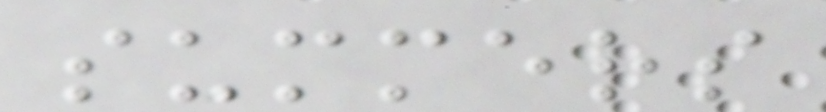summers
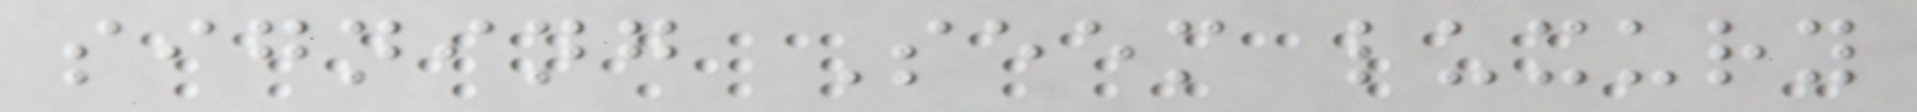signing Seem luxury
